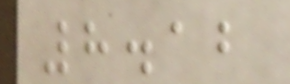8.12
